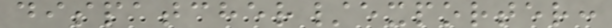dispatcher/exporter:
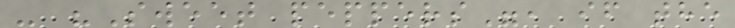- "Sweet peppers", if the
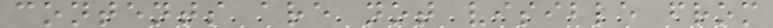contents are not visible from
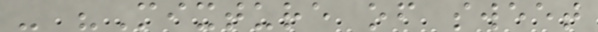- "Mixture of sweet
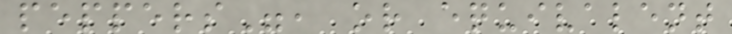peppers", or equivalent
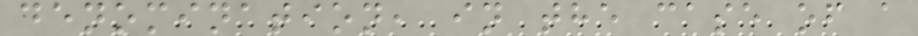denomination, in the case of a
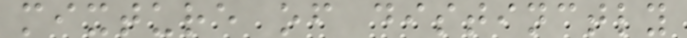mixture of distinctly
